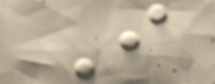I
